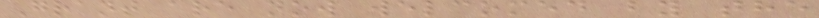Grant are now welcomed by the
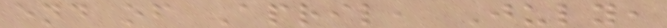end of April, July,
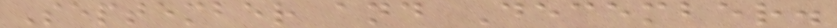September and December.
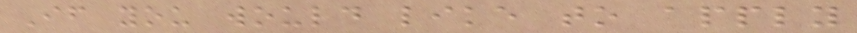If you would like to apply
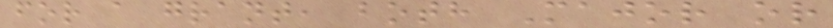for a grant, both Major or
